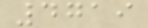4719
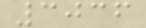3036
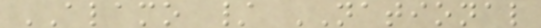ALAMO / NATIONAL
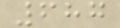687
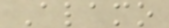Alamo
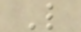L
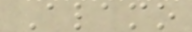Alamo
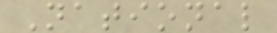National
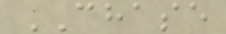CHASE
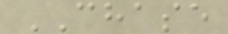CHASE
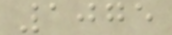1075
